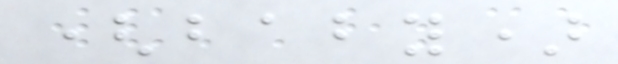(baby)
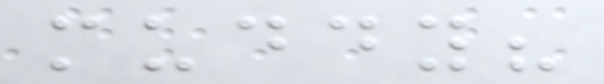muddy?
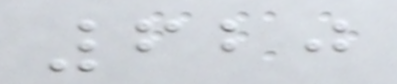620
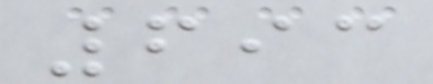693
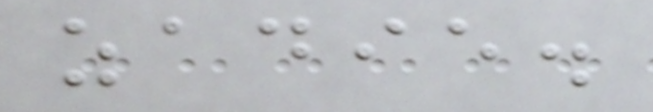zadie.
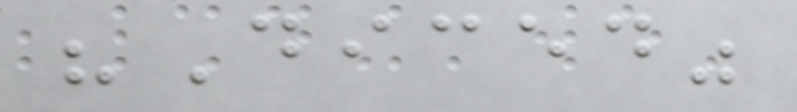"Diced"
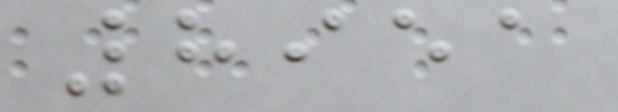8951
